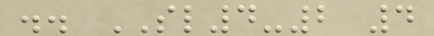.. SL4-2 4
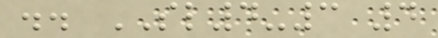.. SL4-3 4
